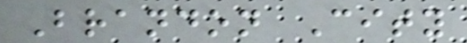Brandon City
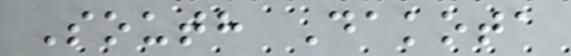South Dakota
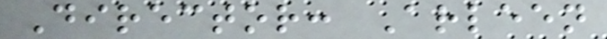Director: Arleen
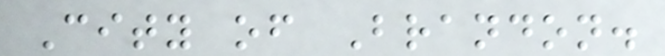City of Brandon.
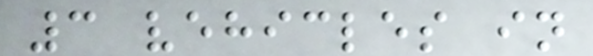3 vehicles in
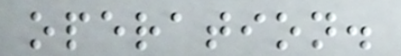operation.
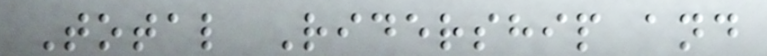Total Ridership and
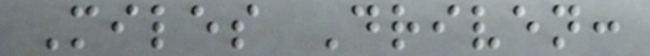Miles Driven:
